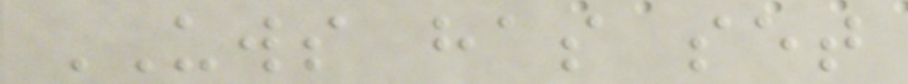UWS has set
